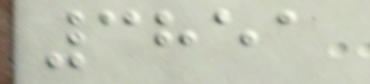3851
